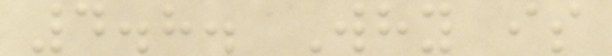4.8. Why is
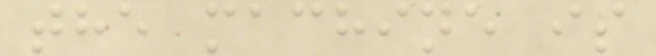the machine is
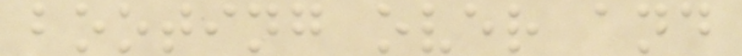booting over and
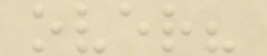over?
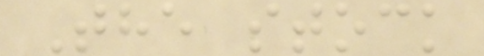The stock
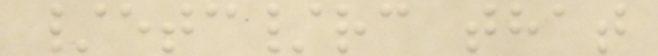/etc/rc that
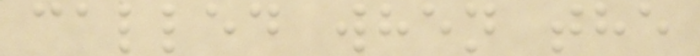called when the
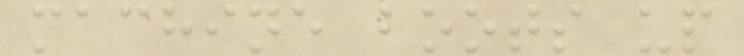machine boots up
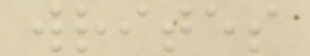writes
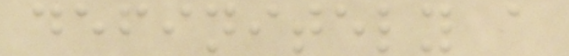definitely a
